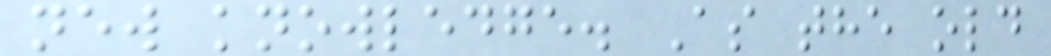new knowledge. As the old
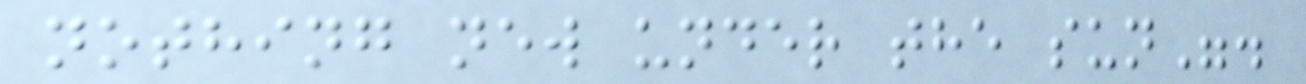nothing new under the sun".
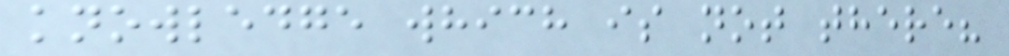knowledge which is not there?
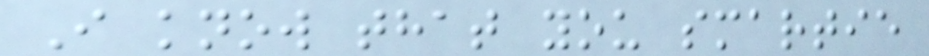I know that you smartie
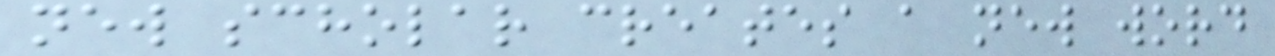new scholar creates a new word
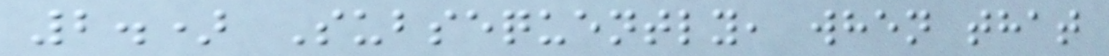2.) Subsequently, when that
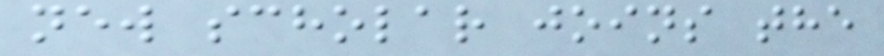new scholar joins the
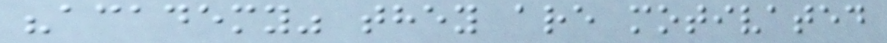"academy" they are motivated
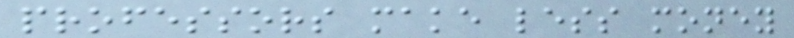professors make less money
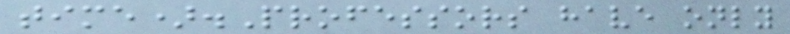time).Professors have only
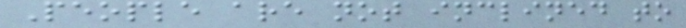People are not inclined to
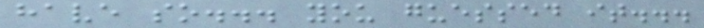have so... you guessed it...
